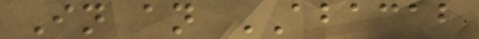In an ABACAB
